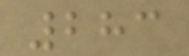283
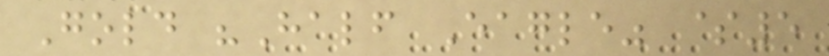Gold "Half Eagle" $5
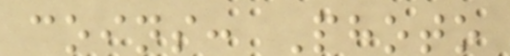coins: Photo
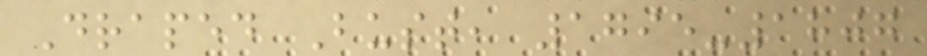Draped Bust, 1795-1807
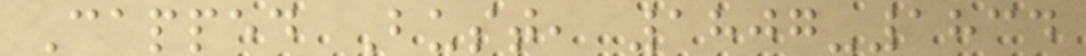Capped Bust, 1807-1834
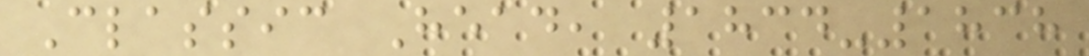Classic Head, 1834-1838
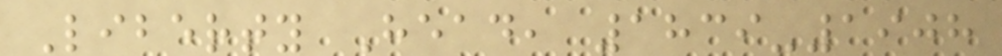Liberty Head, 1839-1908
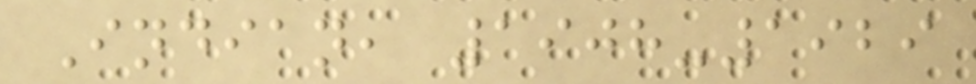Indian, 1908-1929
